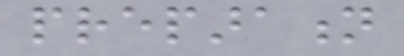preparation
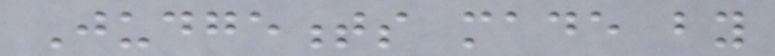Judgements made by
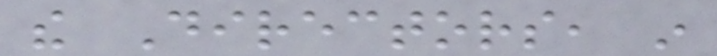the Directors, in
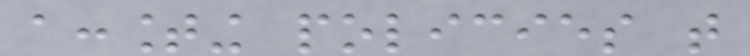accounting policies that
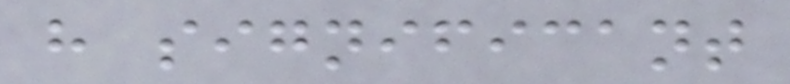have significant
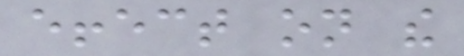effect on the
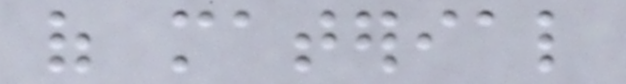of material
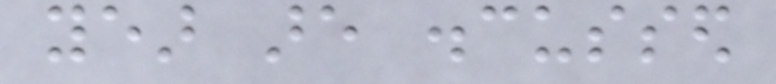year are discussed
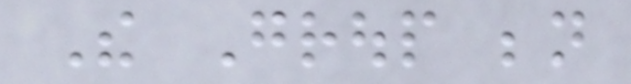The Group beneath
